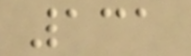131
